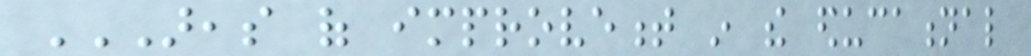AREAS OF IMPROVEMENT IN THE EDUCATIONAL
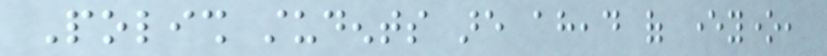Polish students are ahead of everyone,
